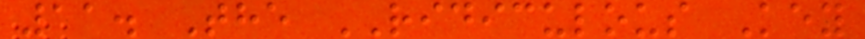11. The RIDICULOUS Key
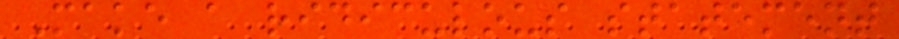Make a ridiculous statement
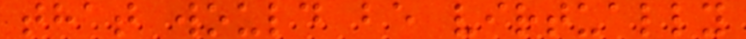that would be virtually
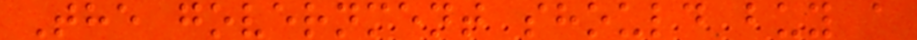The government should buy a
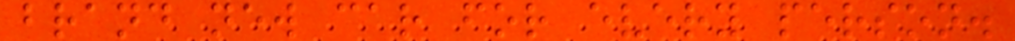brand new car for every person.
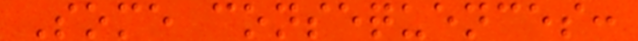Some consequences:
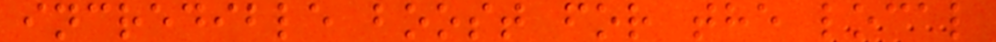incredible boost for the local
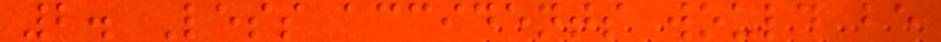2. Less accidents would be
